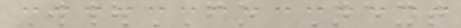W|FO Next
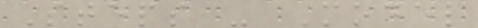Steps - Model
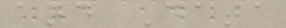and Data
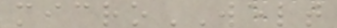microWELT
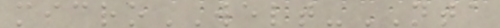microWELT-NTA
